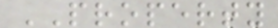PROPERTY
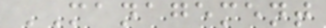MANAGEMENT
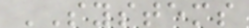SYSTEMS
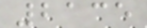2135
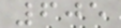605
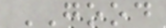GOOD
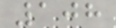108
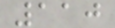110
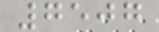7507
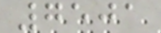7501
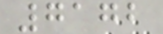7172
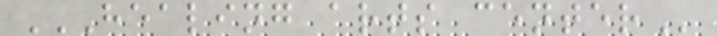HEALING ARTS CENTER
